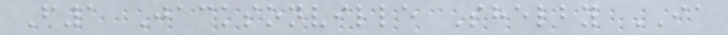F1 Jacksonville Shelby IA
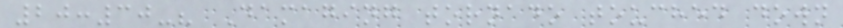20:30-? Damaging tornado touched down
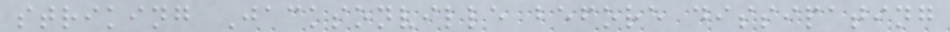striking Jacksonville before dissipating
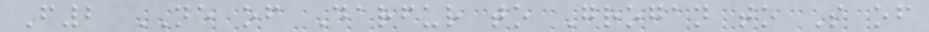F2 NE of Darfur to Grogan to S of
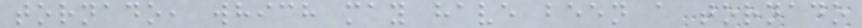tornado, which may have been a tornado
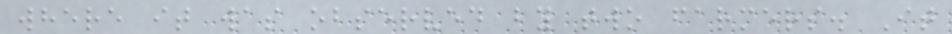where it was observed by two farmers. It
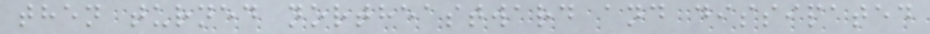then turned northeastward and dissipated
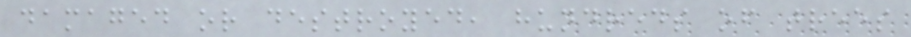damaged or destroyed, hundreds of trees
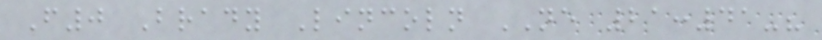F0 Brady Lincoln NE 21:41-?
